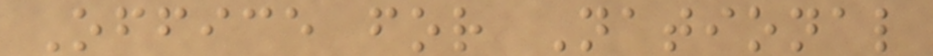Office for National
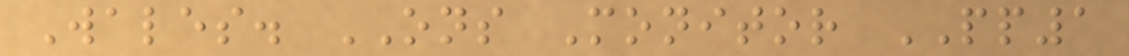Wales. ONS Monitor PP1
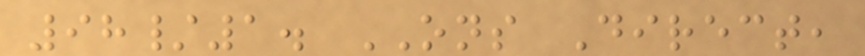98/1. ONS Direct,
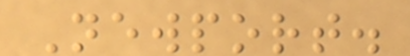Newport.
